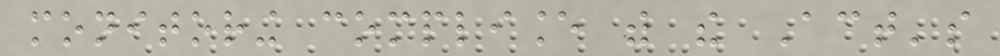monitoring compliance with the Act's
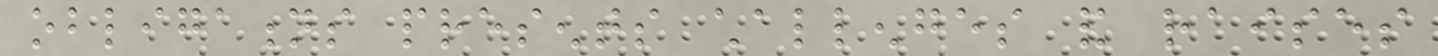obligations presents challenges and raises
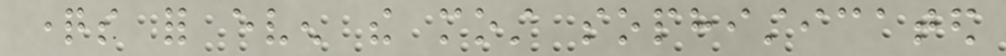questions for even the most sophisticated
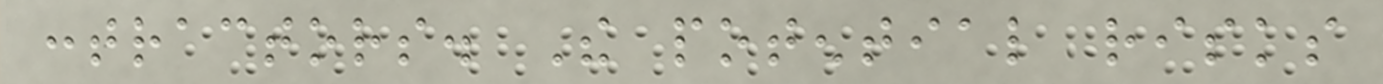contractors. The potential risks
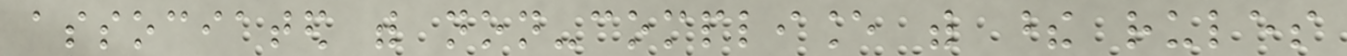associated with non-compliance with these rules
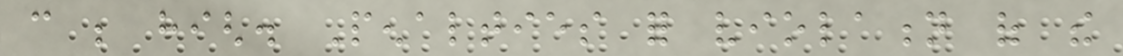can be high. Penalties for violation of the
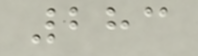283
